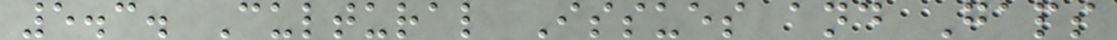5.3. Cultural Issues and Gaps
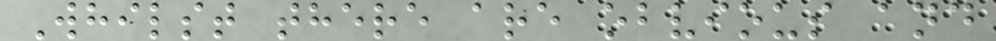Whilst there are obvious and
